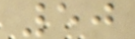50
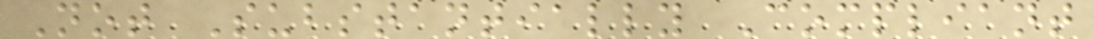Not Substantially Compliant
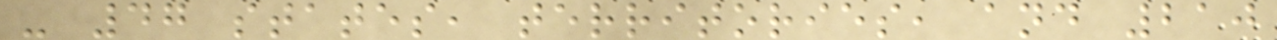- 47 states, territories, and 210
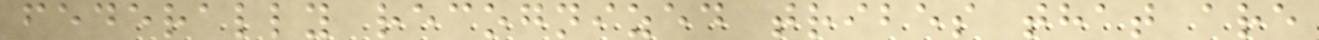federally recognized tribes that are
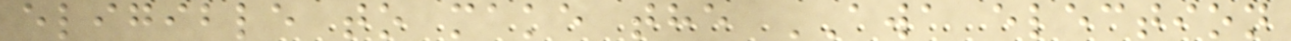eligible to make the AWA election
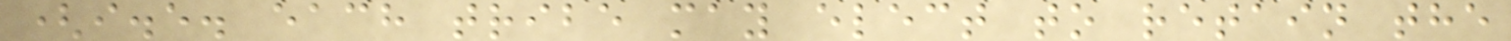(i.e. each tribe may elect to retain the
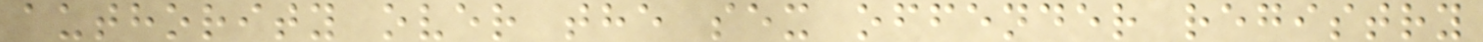authority over the sex offender registry
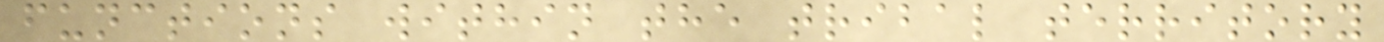functions within the tribal territory
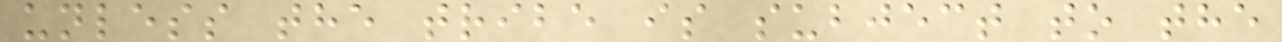unless the tribe is subject to the
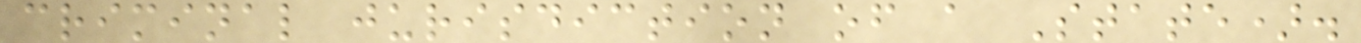criminal jurisdiction of a State).
